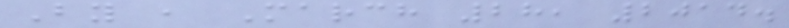By , March 28, 2014.
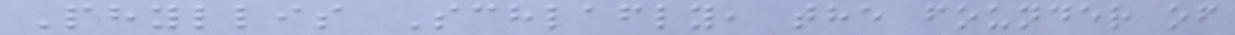Phyllis Schlafly, the founder of
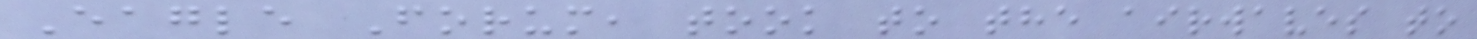Eagle Forum, took to the airwaves to
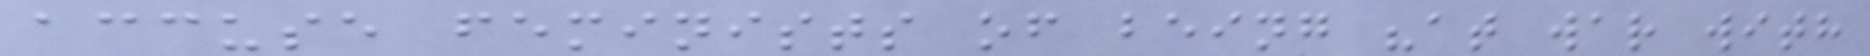accuse feminists of being "at war with
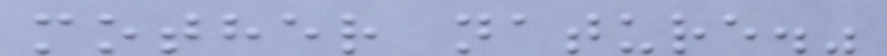mother nature."
